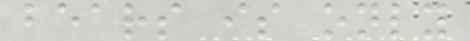bears is only
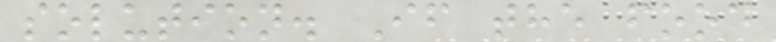solution. If the food
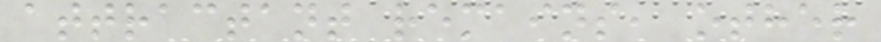attractant remains, other
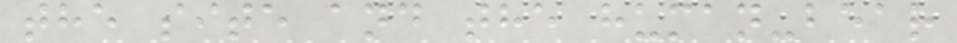the site and the human-bear
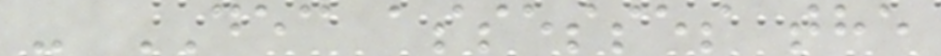- DEC assesses the
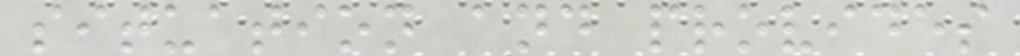situation and provides
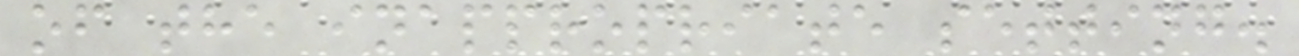of the inappropriate setting.
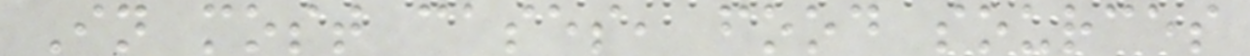In most cases, food sources
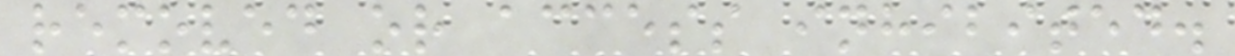removed or access inhibited.
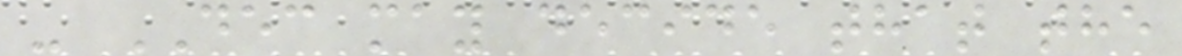- DEC may decide that the
